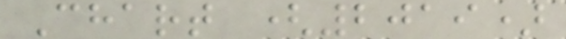Chart (2019)
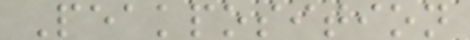Peakposition
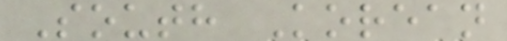South Korean
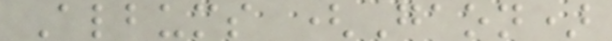Albums (Gaon)
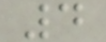4
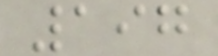197
